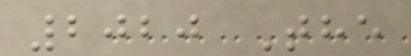2020 The
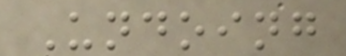Undoing
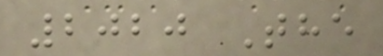2020 The
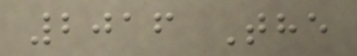2016 The
